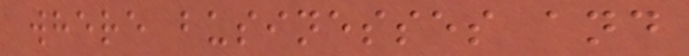where businesses and
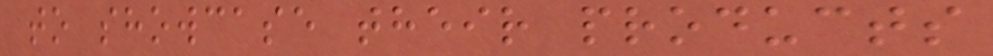to showcase their products
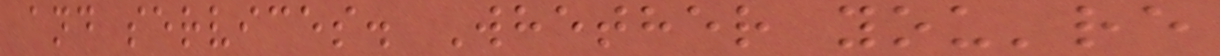and services. Whether you're
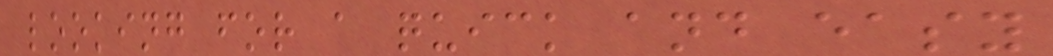looking for a quick and easy
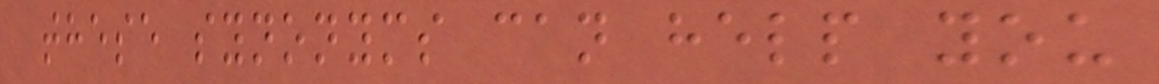these synonyms can help you
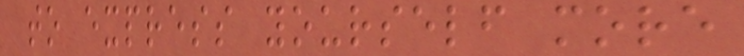to express yourself more
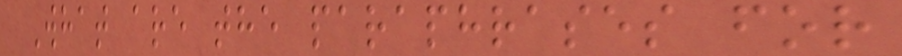What are the paraphrases for
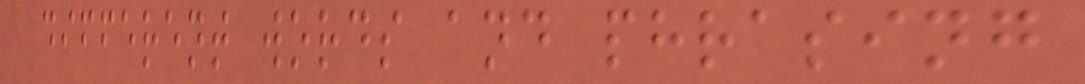different words and phrasing
